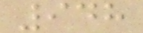948
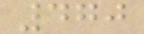470
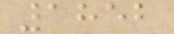1852
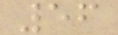56
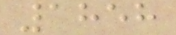1858
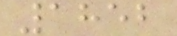1852
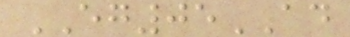EG05AD
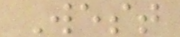West
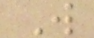W
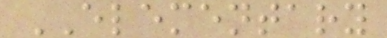ELEMENTARY
